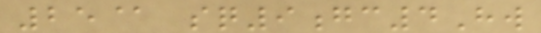25@ sq9gc4Hw
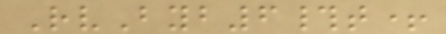RvByb6#t+
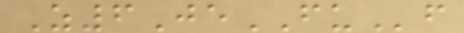Z6JeFUf
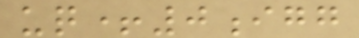uq+0igg
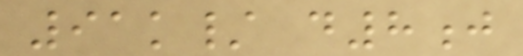91k/ d8j
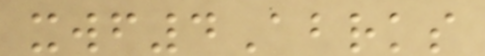xwf4Abrks
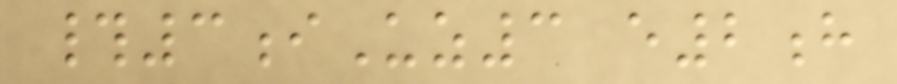#3iUz3 e2h
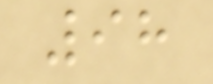98
